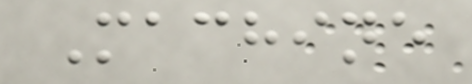Machine
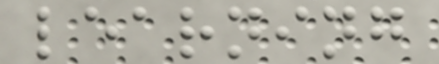learning
